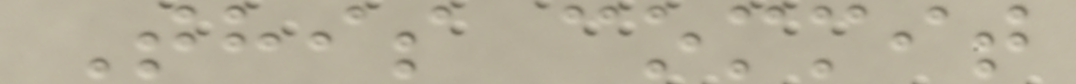This commit
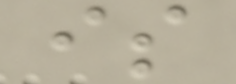is
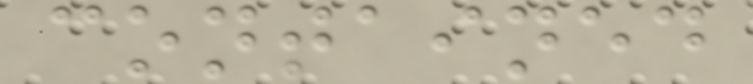contained
